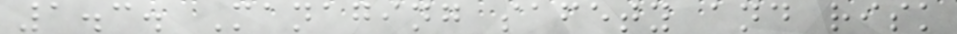1.3. Managing safety and risk
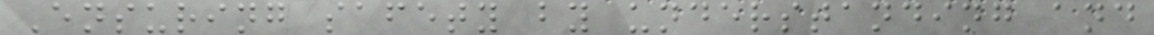Ensuring safety by understanding and
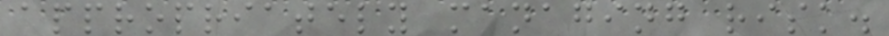appropriately managing risk.
